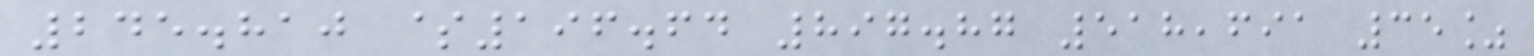245.810 $196.64 897.87 518,691 35%
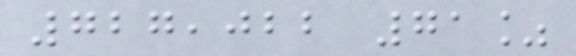727,022 71%
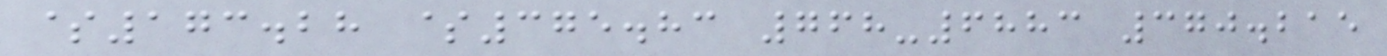$173.28 $375.83 768-6883 370.215
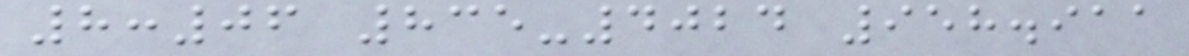8:06 835-4024 958.911
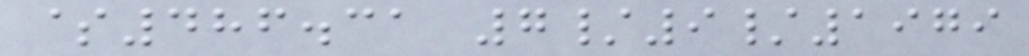$486.31 7/9/1979
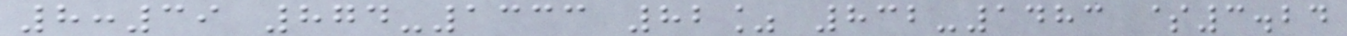8:39 874-1333 82% 832-1483 $3.24
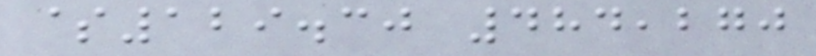$129.30 484,270
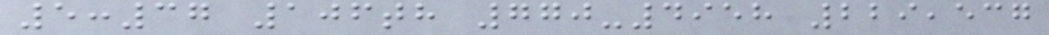5:37 106th 770-4958 229,537
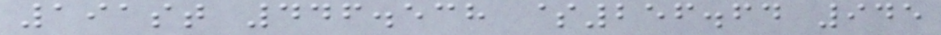191st 446.538 $256.64 945
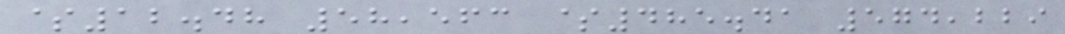$12.48 58,563 $485.41 574,229
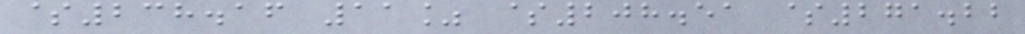$238.16 11% $208.51 $271.22
